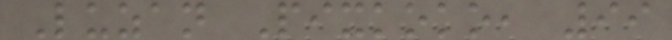Luzan Pixkoko, 99
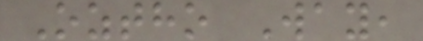Oztho Way,
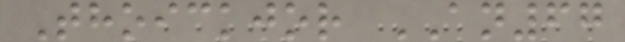Thoickjor AN67
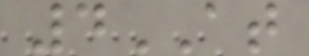4AT
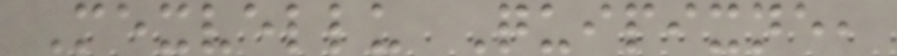Mexvellu Quipixne,
